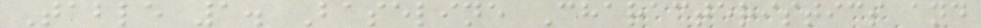Table 1. Baseline Characteristics and
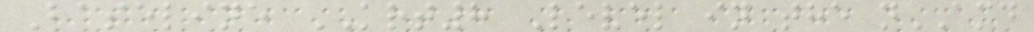Baseline KRT8 Level in the nAMD
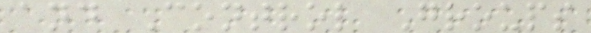and Control Groups
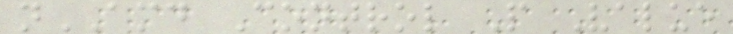nAMD Control P Value
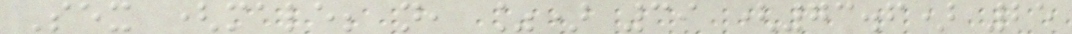Sex (male; n, %) 39 (73.6) 25
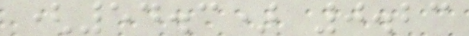(54.3) 0.23
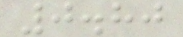0.80
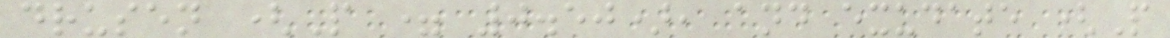drusen (P = 0.50), and exudate (P
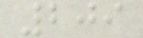209
